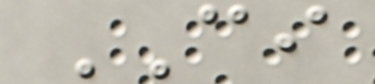CI
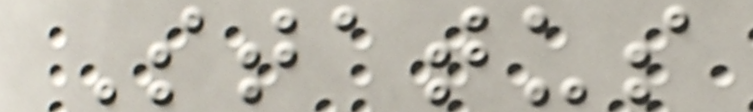Status
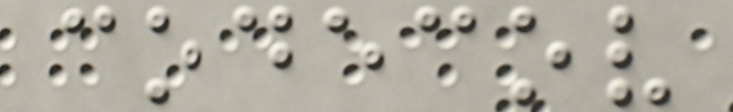codecov
